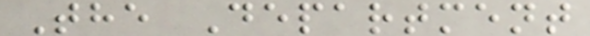The Department
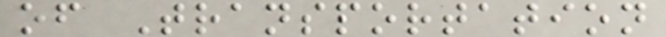of Transportation
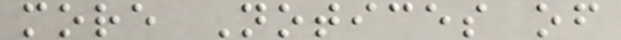more Notices of
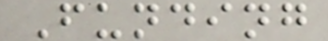Funding
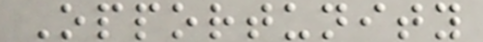Opportunity
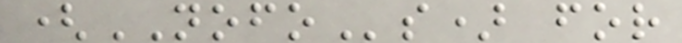(NOFOs) for
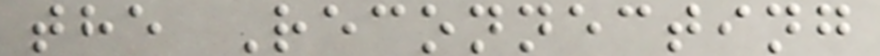the Reconnecting
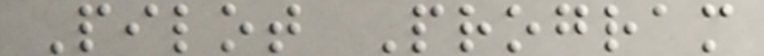Pilot Program
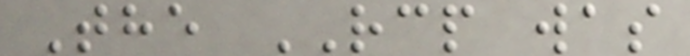The RCP was
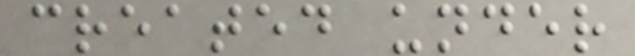created under
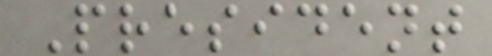President
